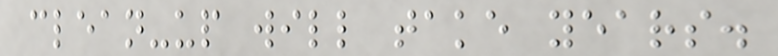clean-up will take years.
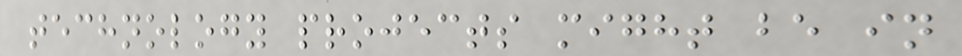technology projects might be in
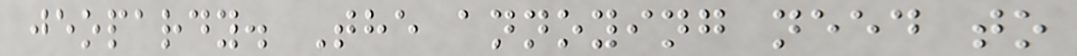jeopardy. The annoying need to
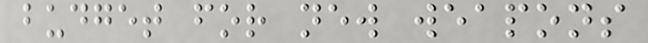budget for new weapons
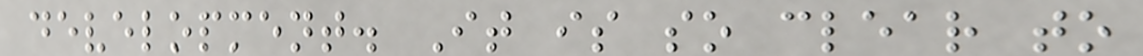development. It is so clear to
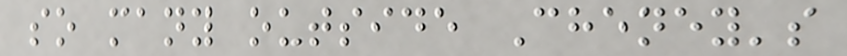so many outside Cheney's
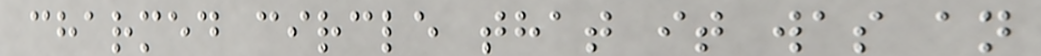charmed circle that it was an
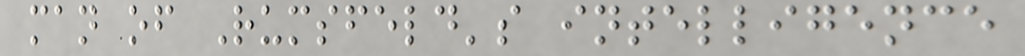man of Rumsfeld's intelligence
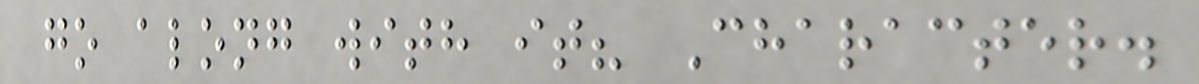go along with it? Character.
